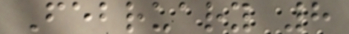February 8
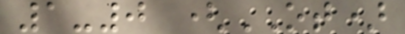1-0 (OT)
